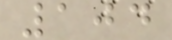104
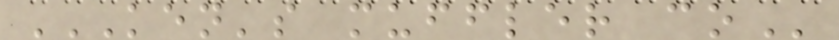KEN'S MUFFLER CO
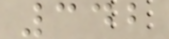342
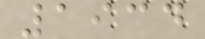1934
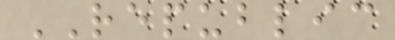REPUBLIC
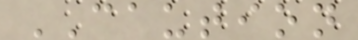CAUTION
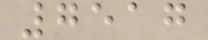7517
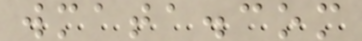wmata.com
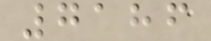7186
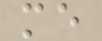me
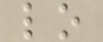lo
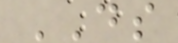DS
